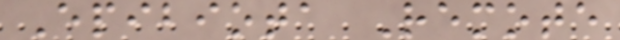Epibiota Remote
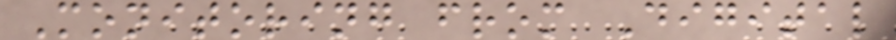Monitoring from Digital
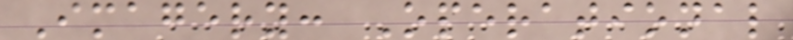Imagery: Operational
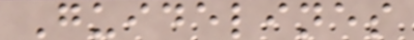Guidelines
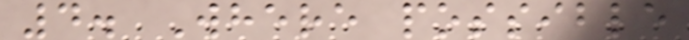4. Where possible
